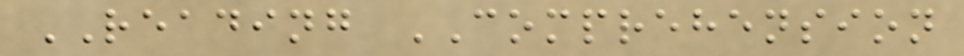READING COMPREHENSION
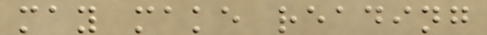may make reading
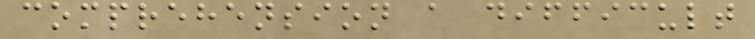comprehension a difficult
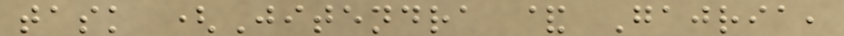task (Jitendra & Gajria,
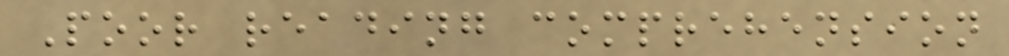Poor reading comprehension
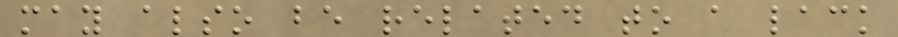may also be related to a lack
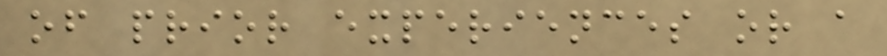of prior experiences or a
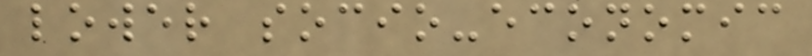lower socio-economic
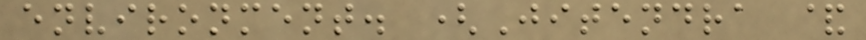environment. (Jitendra &
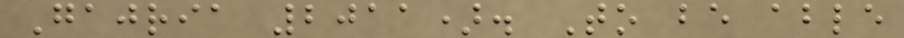Gajria 2011). To be able
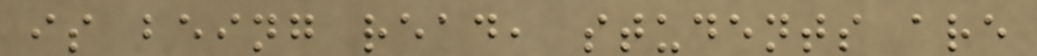is being read, students are
